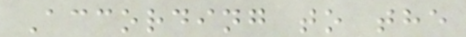According to the
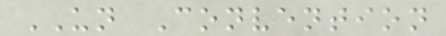UN Convention
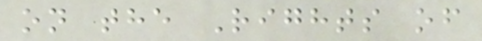on the Rights of
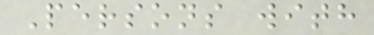Persons with
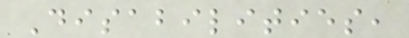Disabilities,
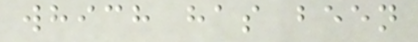which has been
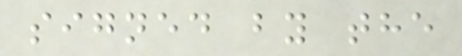signed by the
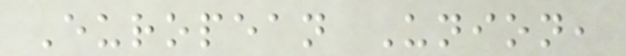European Union,
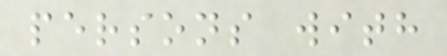persons with
